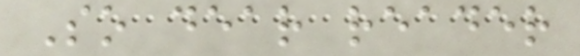So dear reader
